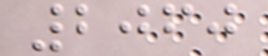2060
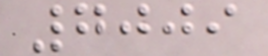7009
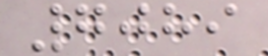7089
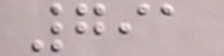791
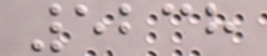5238
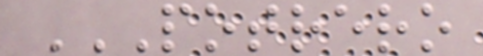POTRERO
